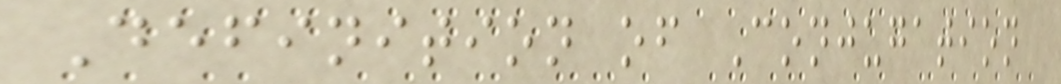Definition of Conjugation
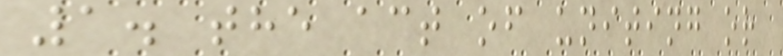1. the act of uniting or
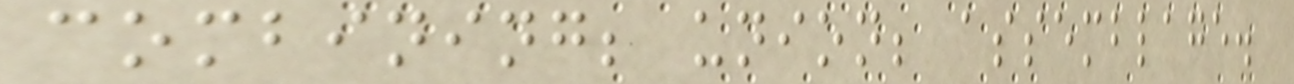combining; union; assemblage.
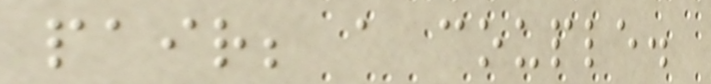pair; a couple.
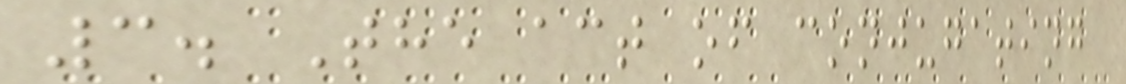3. The act of conjugating
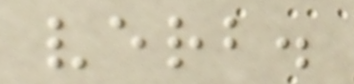verb.
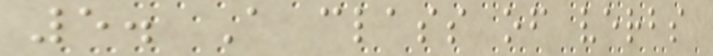5. A class of verbs
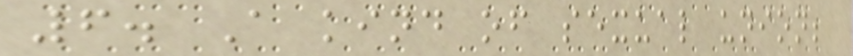6. A kind of sexual union;
